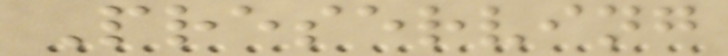Preserving
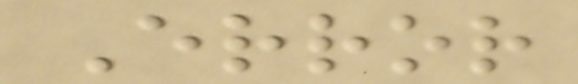Error
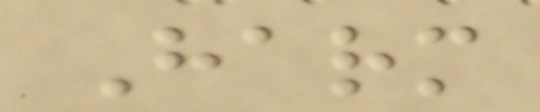Harm
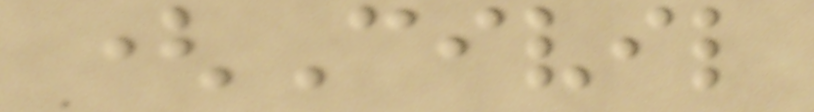(Civil
